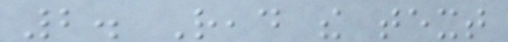2. Read the text
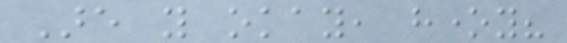Are you okay, honey?
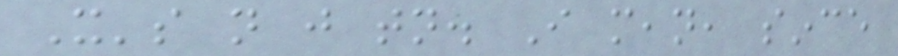It's not just tonight. I mean, since
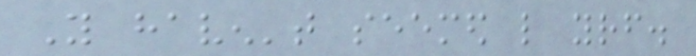You haven't seemed like yourself.
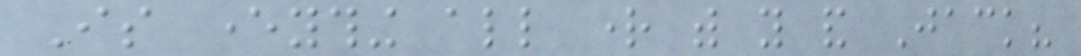Is everything all right with you and Jack?
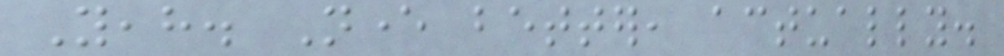Yeah. Never better, actually.
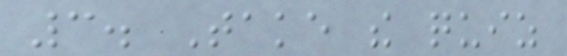3. Take the quiz
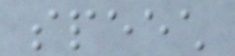speech
